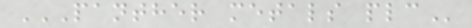PANTHER METALS PLC
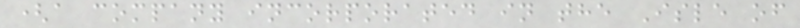(a company incorporated in the Isle of
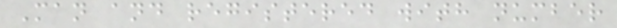Man and registered with number
